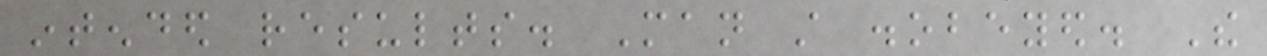intended results. Man still disobeyed. The
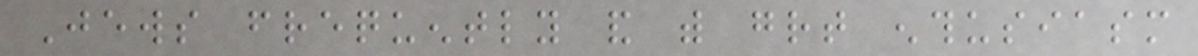Jews frequently and with great enthusiasm
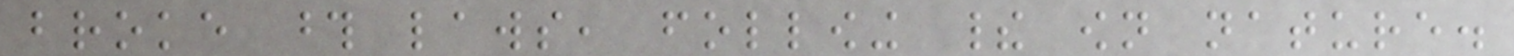broke those laws, following their own nature.
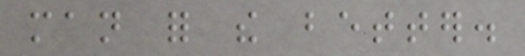man for the better.
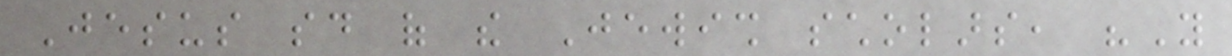Jesus said of the Jewish scholars, "You
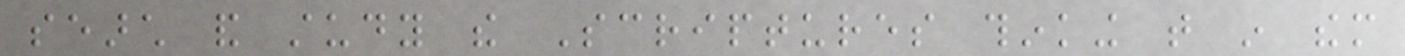search and study the Scriptures thinking that in them
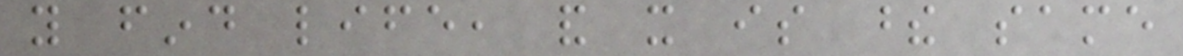you find life, and it is these same
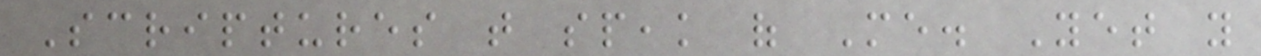Scriptures that speak of Me. Yet you
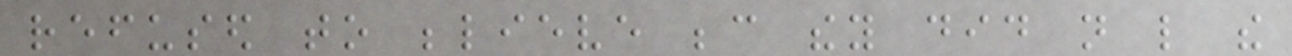refused to believe because they did not like the
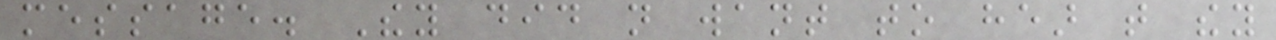message. They did not want to hear that they
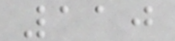110
